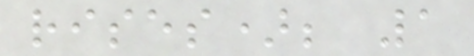rises); 1
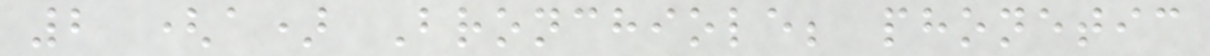2 (a) Bronchiole; phonetic
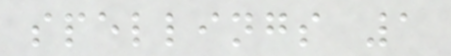spellings 1
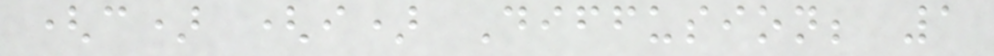(c) (i) Diffusion; 1
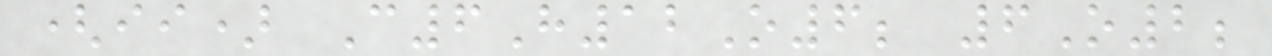(ii) C6H12O6; 6O2;
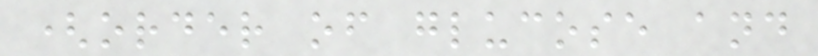(order of glucose and
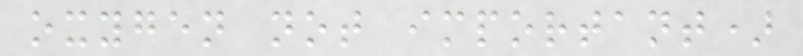oxygen not important)
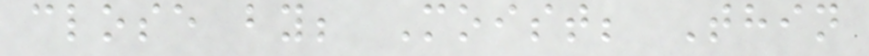close by; Moist; Thin
